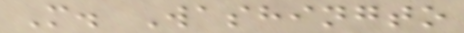M. Washingto
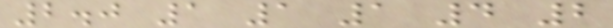2.0 1 1 1 4 2
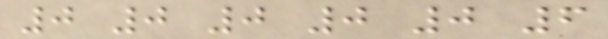0 0 0 0 0 6
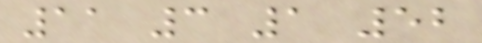11 3 1 52
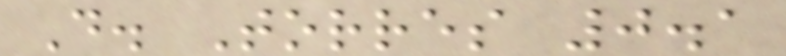D. Torres 0.1
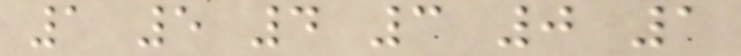1 5 4 3 0 1
